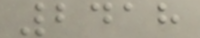2418
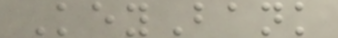KeyBank
